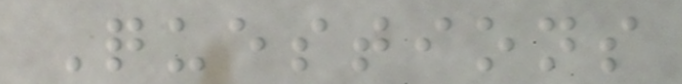Questions
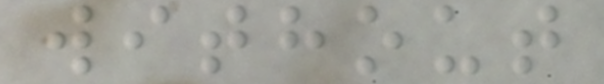without
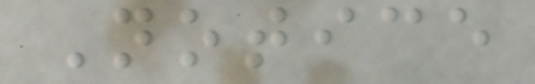Notice
